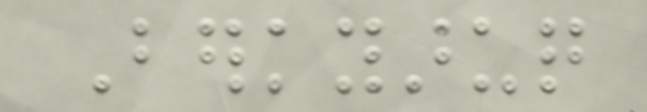Berkyaruq
